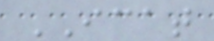ICAT
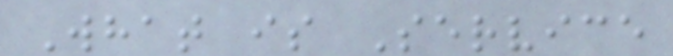What is Service
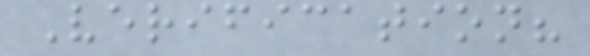Verification?
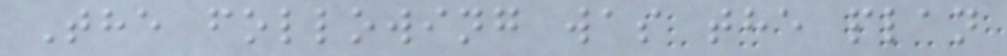The following was the plan
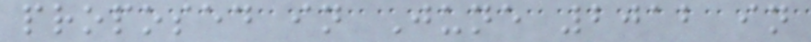proposed in June 2012 in
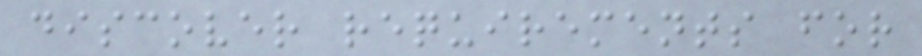discover requirements for
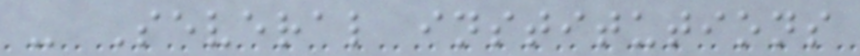- Several institutions
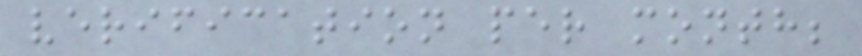verification per month;
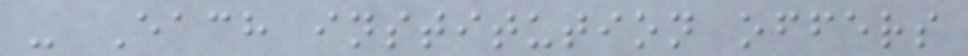- Each institution offers
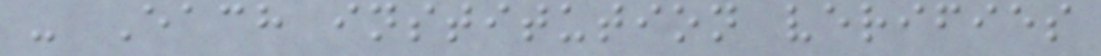- Each institution verifies
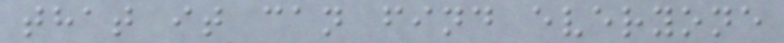that it can find everyone
